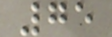75
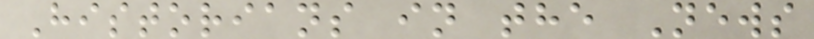Historians in the News
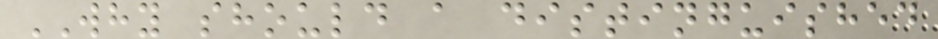WHY should a distinguished
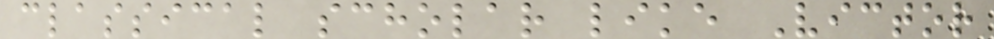classical scholar like Victor
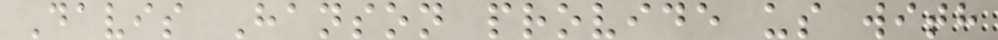Davis Hanson provide us with
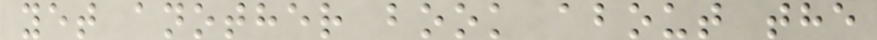yet another book about the
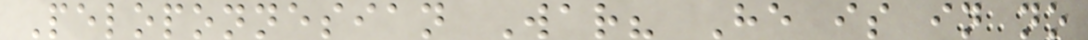Peloponnesian War? He is in no
